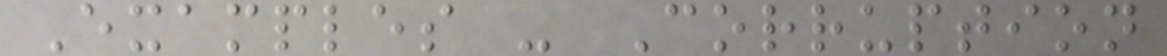Examples - Corruption
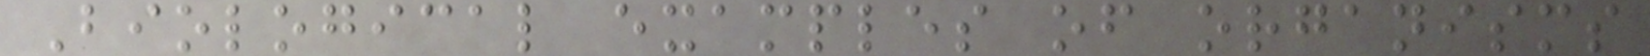Biological examples of organisms
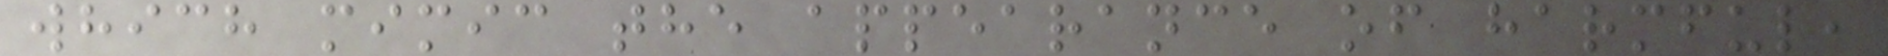which mimic the appearance of harmful,
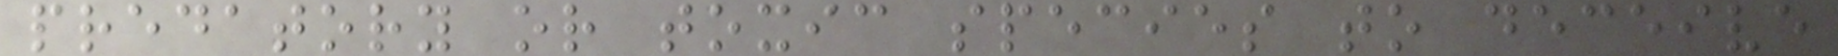predatory or toxic species to deceive
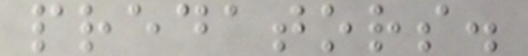predators.
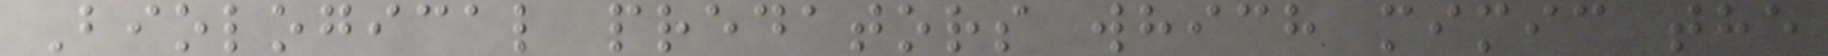Biological predators which mimic the
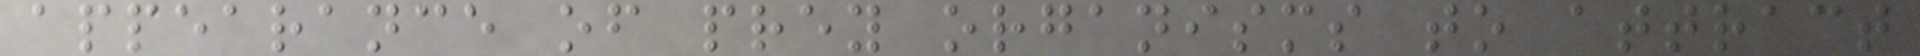appearance of prey organisms to attract
